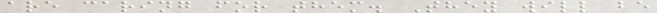are caring for them. They will be
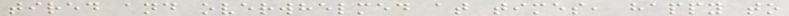tired and overwhelmed at times, happy to
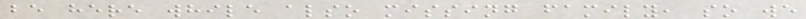be here while also missing family, so we
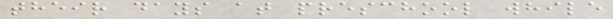their days at preschool while
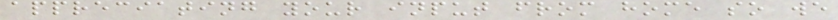appreciating your input from home so we
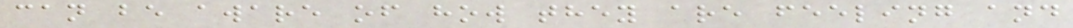can be aware of how they are feeling and
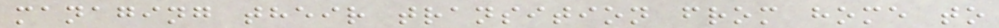managing their transition from home to
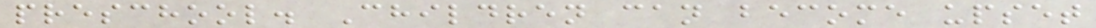preschool. Children can become upset
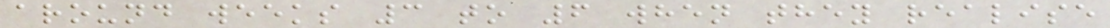around weeks 3 to 6 when they realise
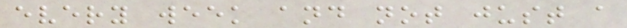every week and not just a
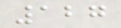127
